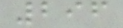296
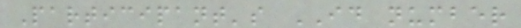Participant's ID number
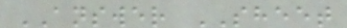ANSWER SHEET
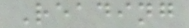Reading
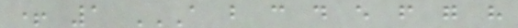+ 1 A B C D E F G H
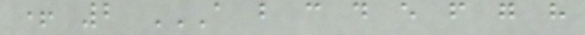+ 2 A B C D E F G H
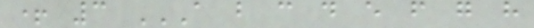+ 3 A B C D E F G H
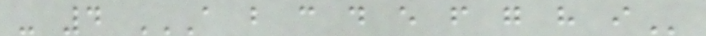- 4 A B C D E F G H I
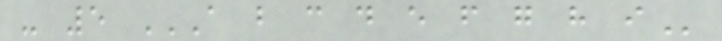- 5 A B C D E F G H I
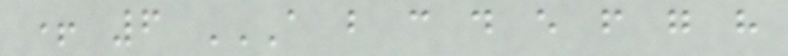+ 6 A B C D E F G H
